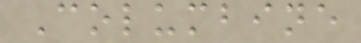Columbine
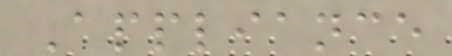Appliance
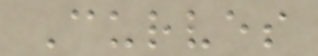Curves
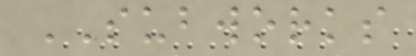SUBWORKS
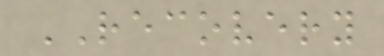RECOVERY
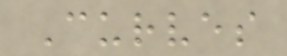Curves
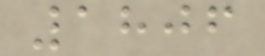1806
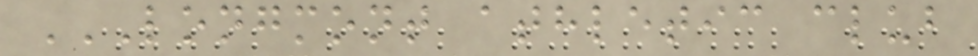LONGMONT ATHLETIC CLUB
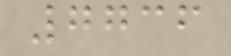7736
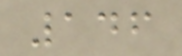146
